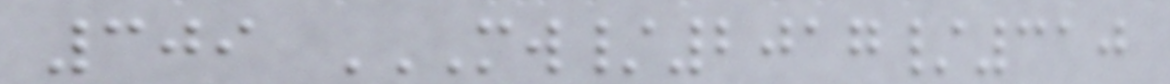309 MW/2017/310
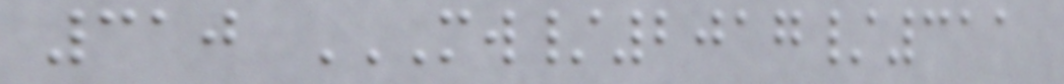310 MW/2017/311
